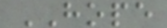HOPE
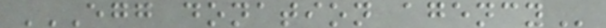EGG DONATION AGENCY
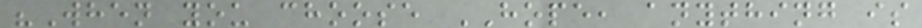"When you choose HOPE, anything is
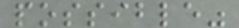possible"
